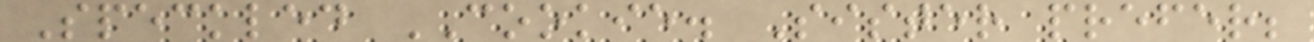Speckled COOKIE. Sister prefer;
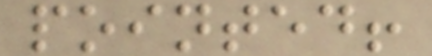pointed!
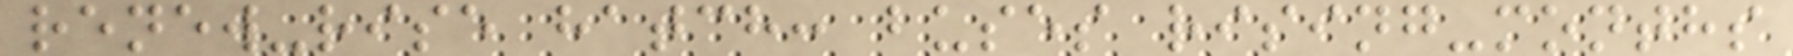renew-rise hatch: buses rising-months
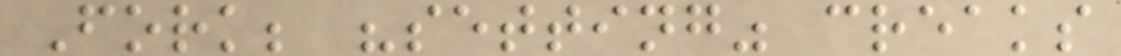Fork; "setting" creaks
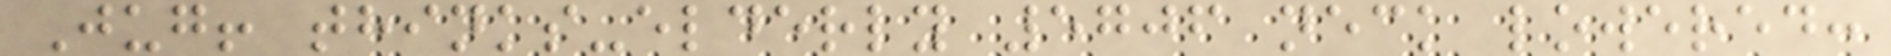Jug! thinks-elderly 5706 neck lowered:
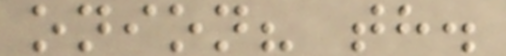onion? th.
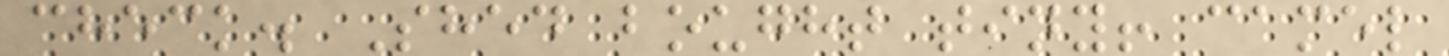check. Shed bought tiny! camel
